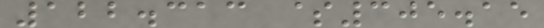122.313 $305.15
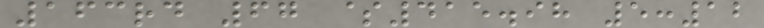163rd 67 $415.98 5:12
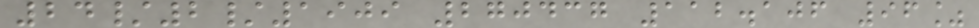24/2/1909 270437 112.106 96%
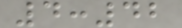4:42
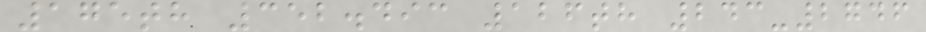175th 352.493 126th 243-2746
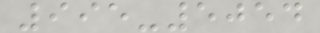995-5054
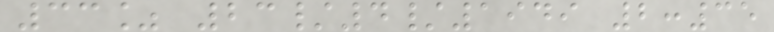33% 23/4/1949 2:35
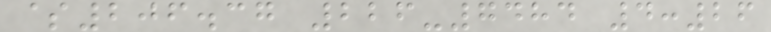$206.37 226-7484 4:26
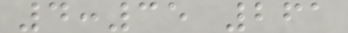4:35 261
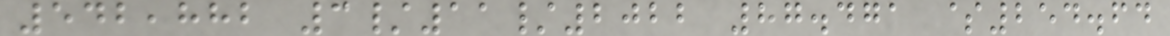542,882 3/11/2022 87.471 $254.64
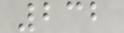232
